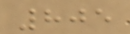805
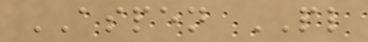ASPEN PL
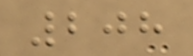208
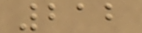212
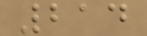214
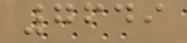7649
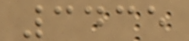3435
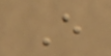E
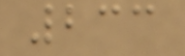233
